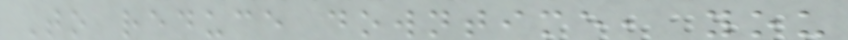To reduce downtime, you
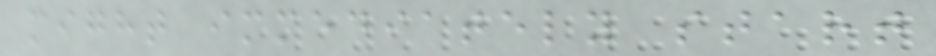might immediately start
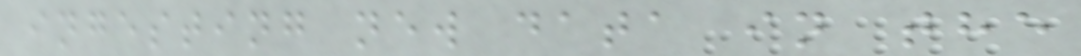ingesting new data in the
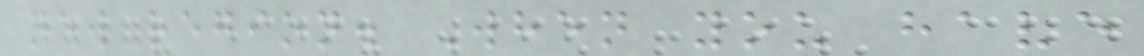new region. When you have
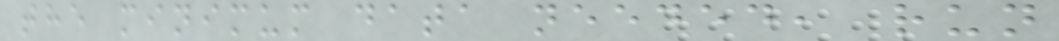the minimum data needed, run
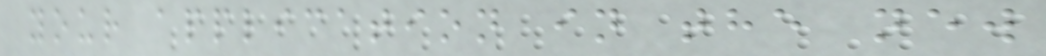your application in the new
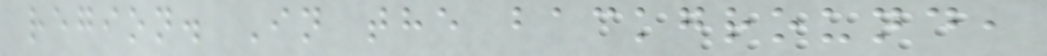region. In the background,
